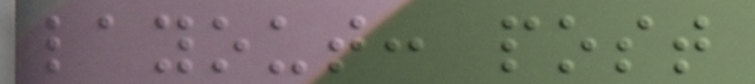layout: post
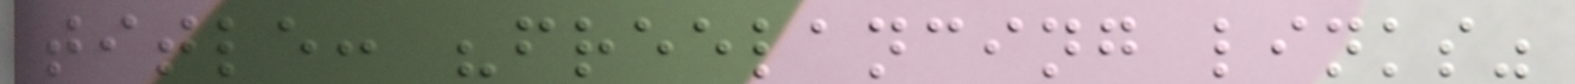title: "freelancing links"
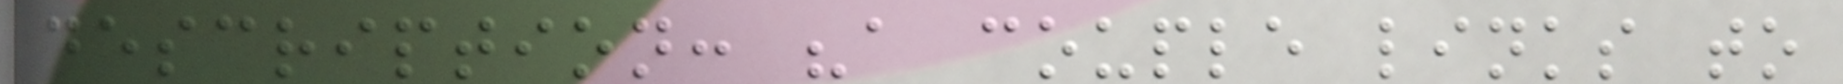description: "a couple links to
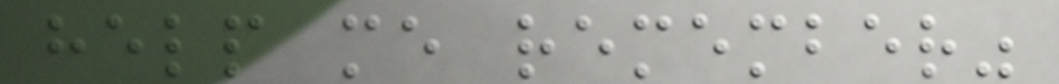help me remember"
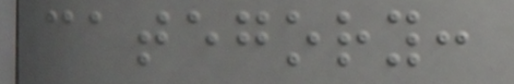category:
